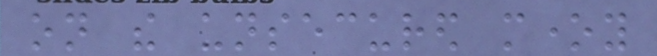on the unsecured money
